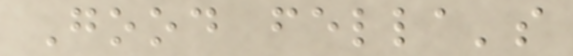Good fella's
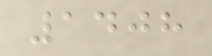1408
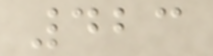423
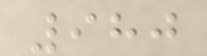980
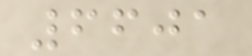6601
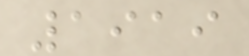1919
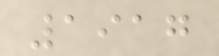1917
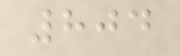804
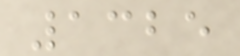1325
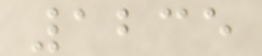1235
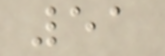51
